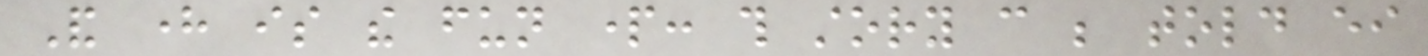And here is the fun part: this story can be told either
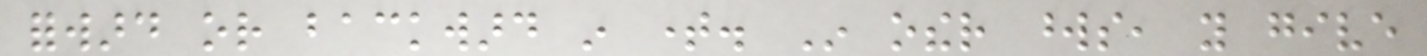forward or backward in time. In other words, you give
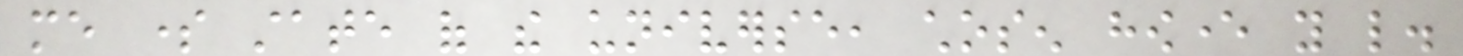me some state of the universe, chosen however you like.
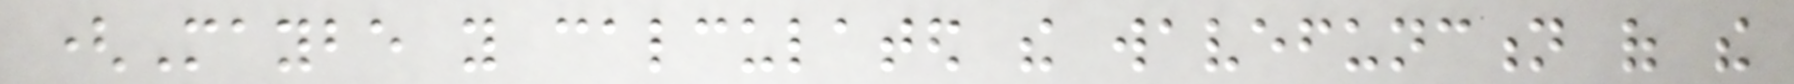(Maybe you calculated the wavefunction of the
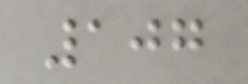107
